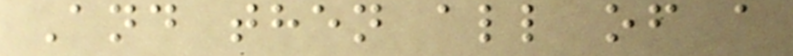And then all of a
